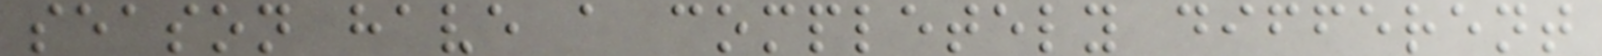season have a completely different
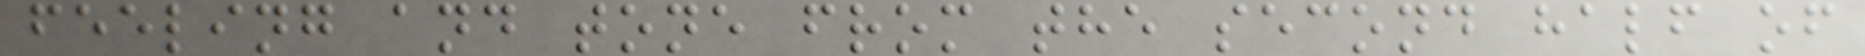feeling and tone from the second half of
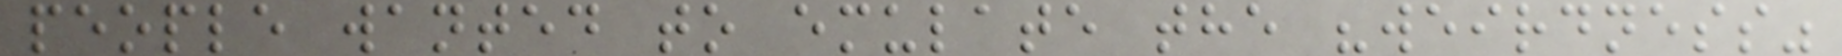people wanted to emulate the "weirdness"
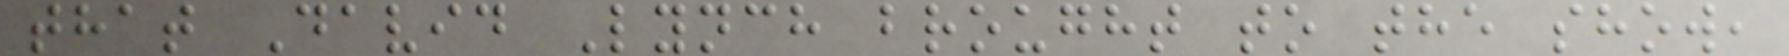that David Lynch brought to the show,
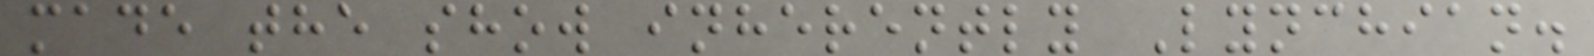made the show inherently Lynchian.
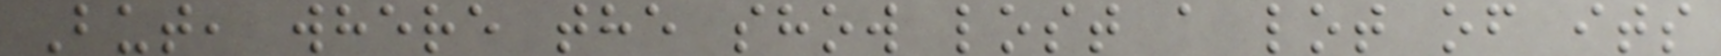But, where the show lost a lot of its
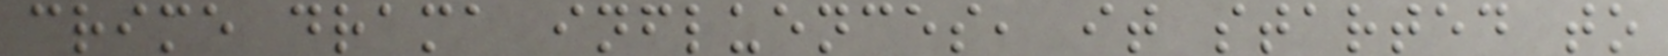crime drama influences, it started to
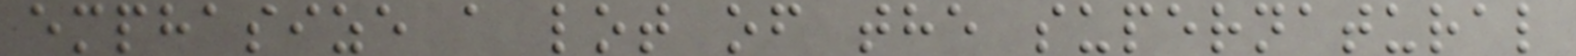emphasize a lot of the supernatural
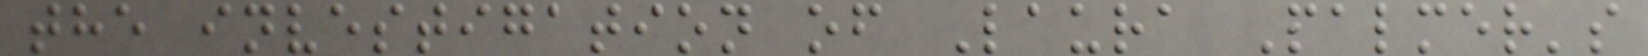the investigation of Laura Palmer's
